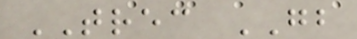TREC GB
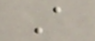A
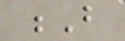B
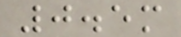0.5m
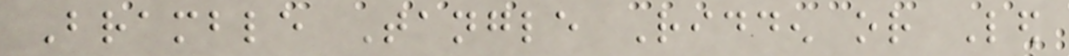Bramble Tangle Ridden or Led
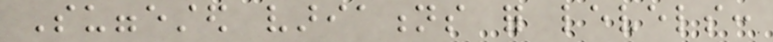Suggested variations for levels:
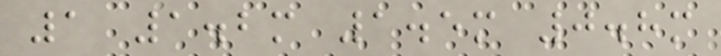1 1.2m 1.5m 0.8m
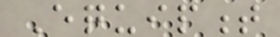Equipment
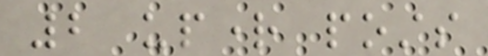2 upright posts
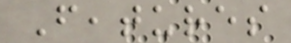Features
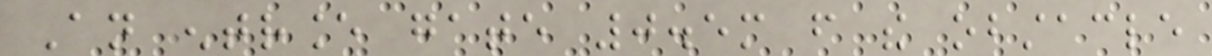An entrance gate 0.5m from the obstacle
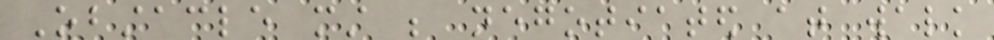Obstacle must be negotiated at walk
